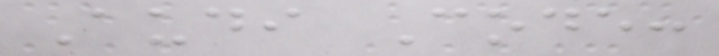Audi Code:
